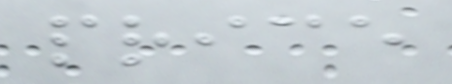price
